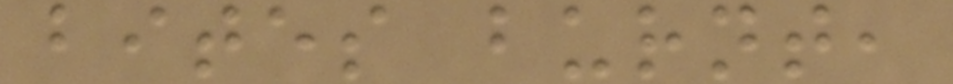bites burnt,
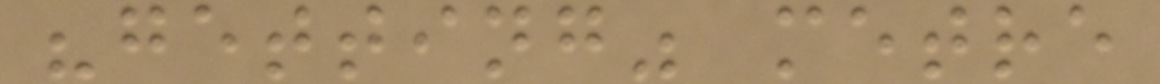"getting" metre
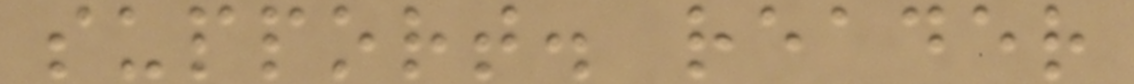support. reader
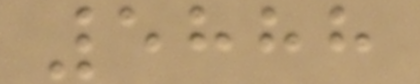5888
